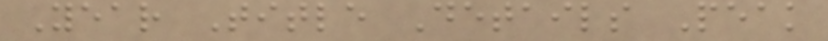Year Title Details Peak
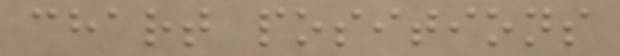chart positions
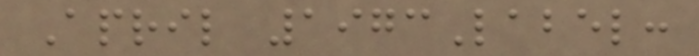April 1973Label:
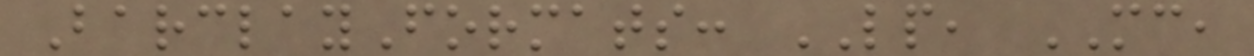BarclayFormats: LP, MC,
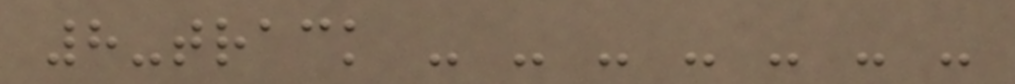8-track - - - - - - -
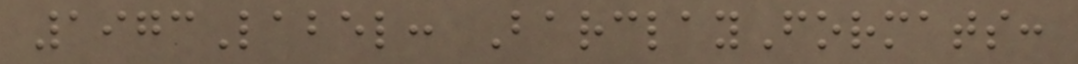1973Label: BarclayFormats:
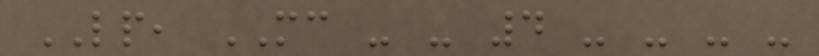LP, MC - - 4 - - - -
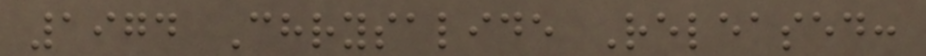1974 Chrysalide Released:
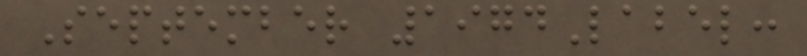September 1974Label:
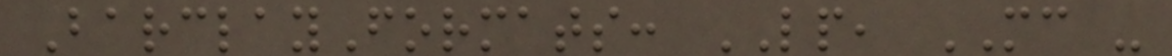BarclayFormats: LP, MC -
